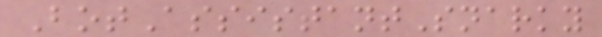BotAssistantSnarky
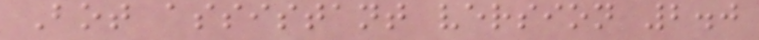Bot assistant version 2.0
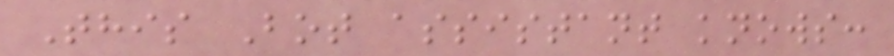This Bot assistant knows:
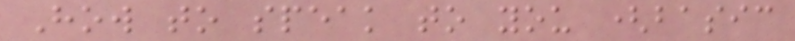How to speak to you (basic
